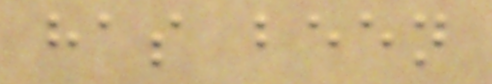has been
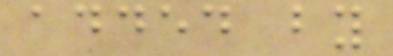added by
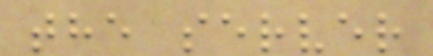the server
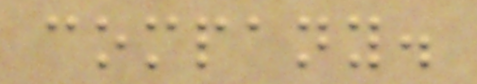company.
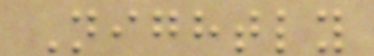Nightly
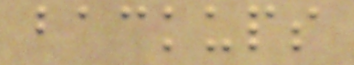backups
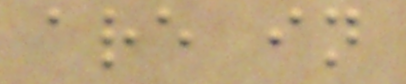are in
